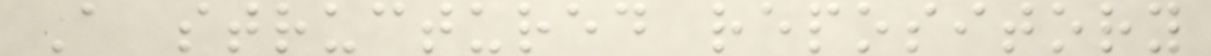A structured repository
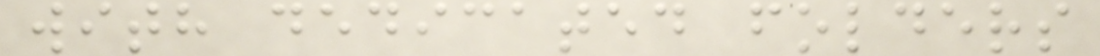with dedicated folders
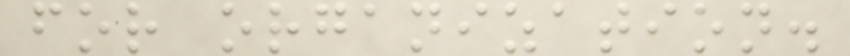for organization.
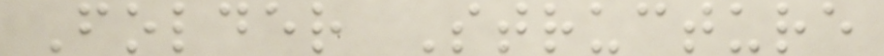Folder Structure
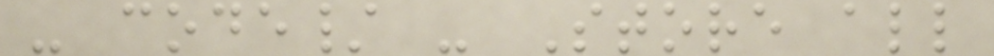- code/ - Store all
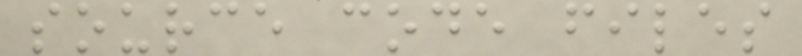source code files
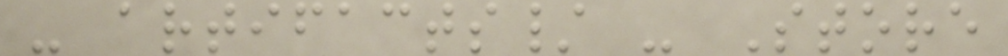- artifacts/ - Store
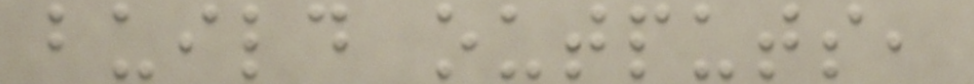build outputs,
